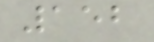152
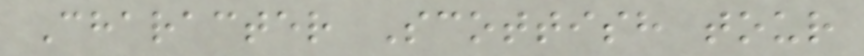Character Scottish tour
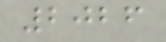2026
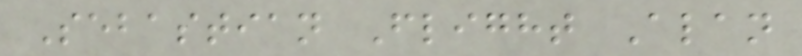Sebastian Flight Alan
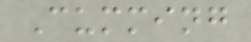Cumming
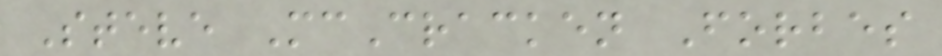Steve McCracken Forbes
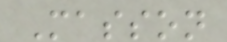Masson
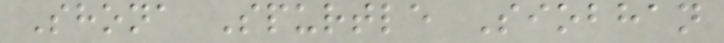Shona Spurtle Siobhan
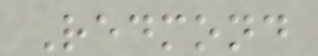Redmond
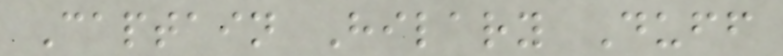Captain Hilary Duff
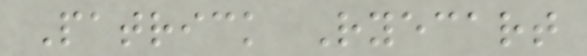Patrick Ryecart
